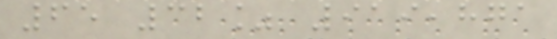65 32% 919,871
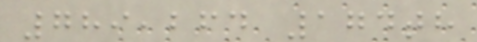789,264 174th
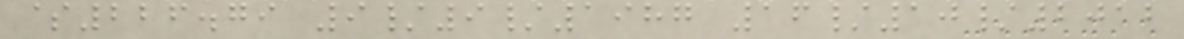$226.79 9/9/1987 16/10/2012
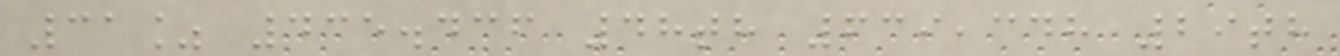31% 435.436 48th 639,348 29th
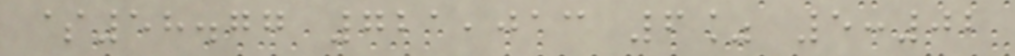$58.77 721,013 6% 5:02
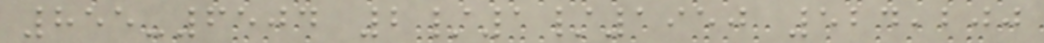855-6504 2/1/1950 524,200
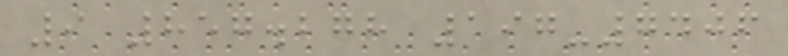9 857.278 197-7406
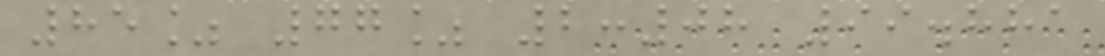85% 77% 2:08 99.881
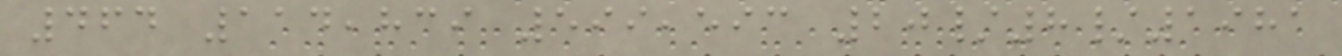464 114,839 599,593 20/8/1981
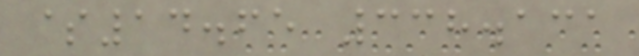$14.65 338.131
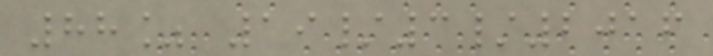88% 19/3/2016
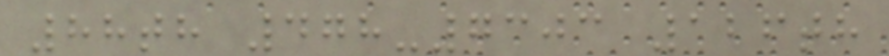88th 478-7303 126th
